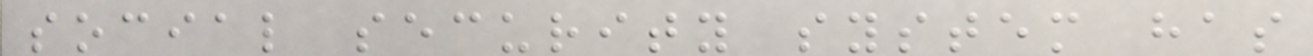social security system has
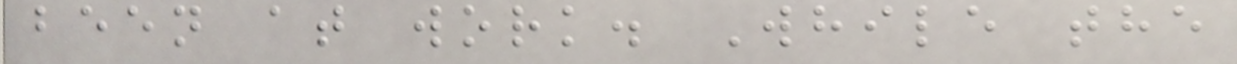been at work. While the
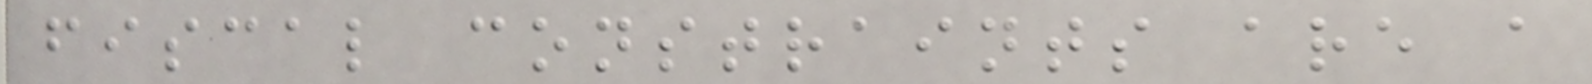fiscal constraints are a
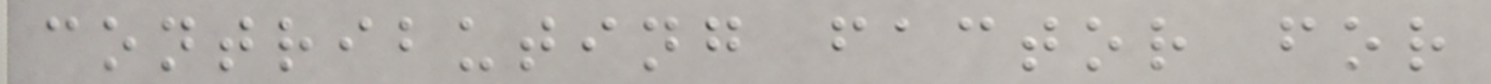contributing factor for
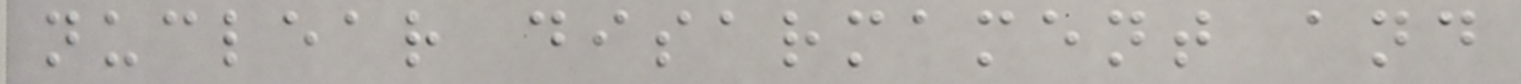nuclear disarmament and
